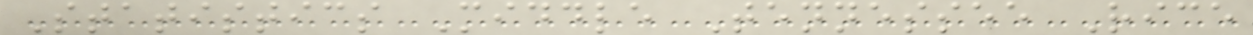Statistics Middle Tennessee Rice
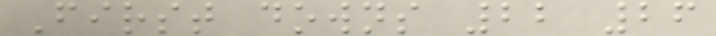First downs 22 26
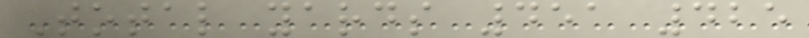Total yards 451 425
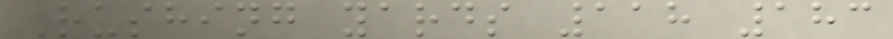Rushing yards 118 183
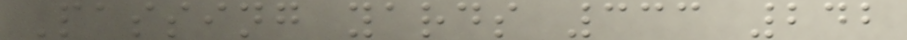Passing yards 333 242
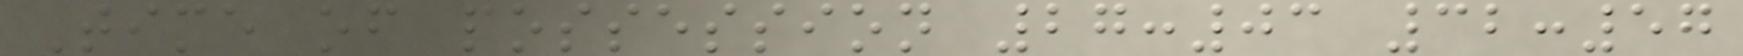Time of possession 27:03 32:57
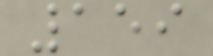159
